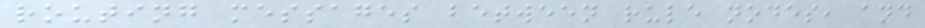routing messages between rule nodes, and
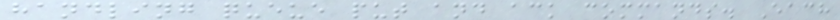handling queue put and ack commands. Each
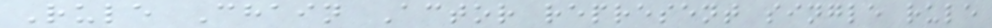Rule Chain Actor represent single rule
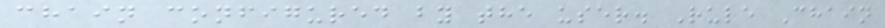chain configured by the user. Rule Chain
